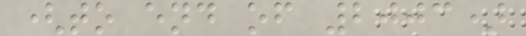(to end of 2003)
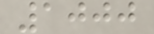1000
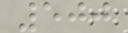500
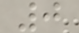0
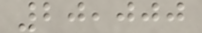20,000
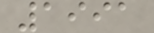1991
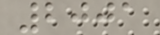2001
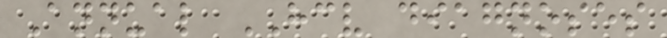Annual HCV diagnoses
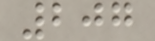207
